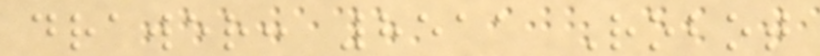drawer: 8511 Robot
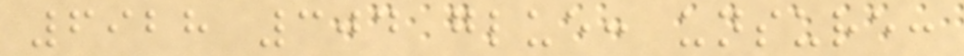6928 304 glue: unsure:
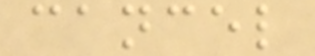cancel
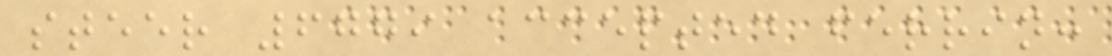steer 6779 accepted ferrin:
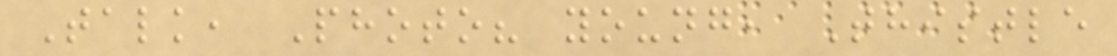Talk, Photo? young, Thistle
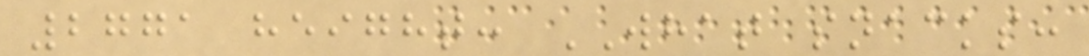2771 height: WHAT snacks:
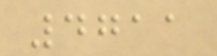4711
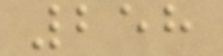258
